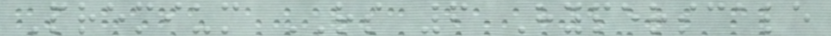Premium RS 6 Hyperscale
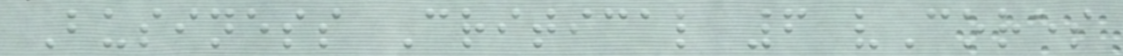Business Critical 6 vCores
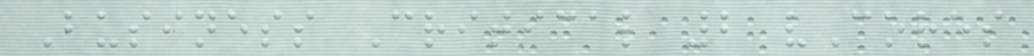Business Critical 2 vCores
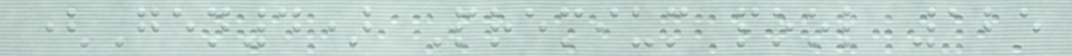(Gen4) Premium pool 125
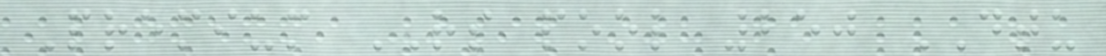Premium RS pool 250 DTU
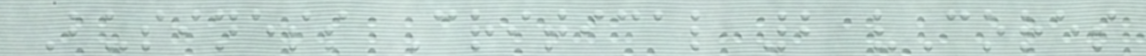Business Critical 2 vCores
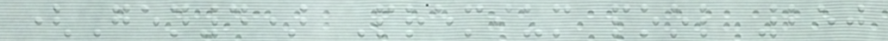(Gen4) Premium pool 250
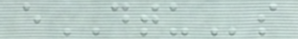eDTUs
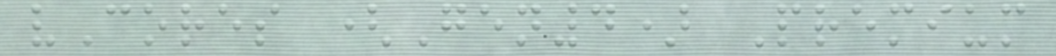vCores (Gen4) Premium
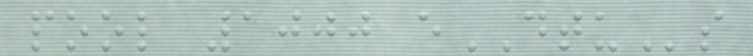pool 1000 eDTUs
